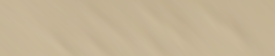One
